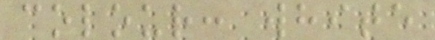colour: white
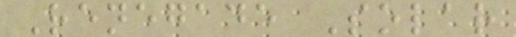Renegade Solar
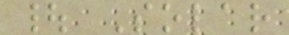| Solar
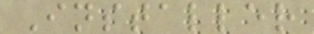Installer
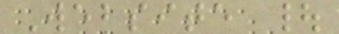Website |
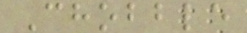Chobble
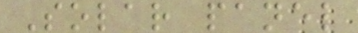Solar panel
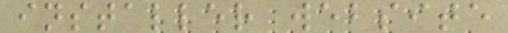installer website
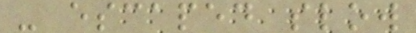- escaped slow
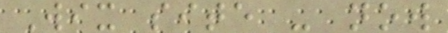Wix site - now
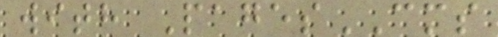with PagesCMS
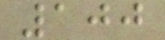100
